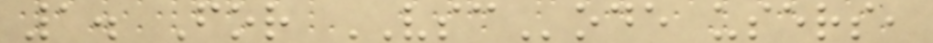1. For VSCode users,
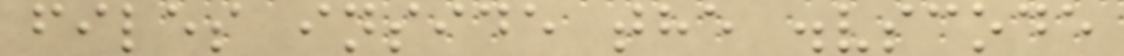files inside the .vscode
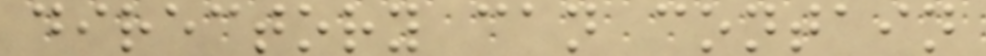directory can contain
